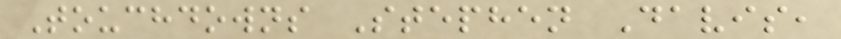Touchdowns Stephen Davis,
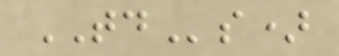TDs)
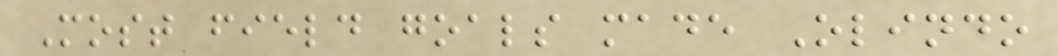Most field goals made Olindo
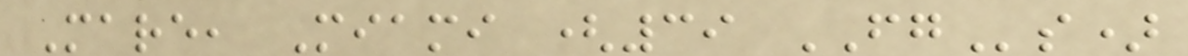Mare, Miami (39 FGs)
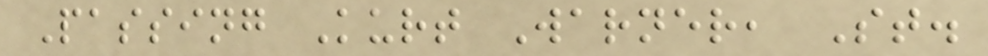Passing Kurt Warner, St.
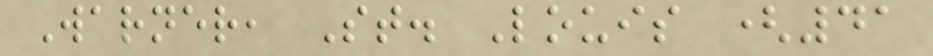Warner, St. Louis (41
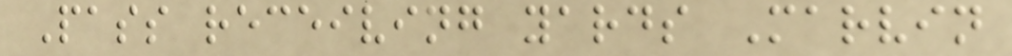Pass receiving yards Marvin
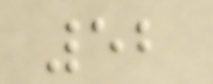52
